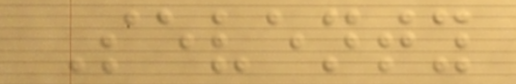Seventy
